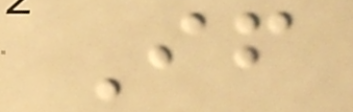If
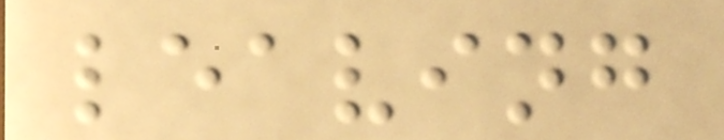leaving
